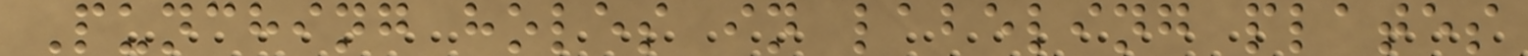Punching holes in labeling plates
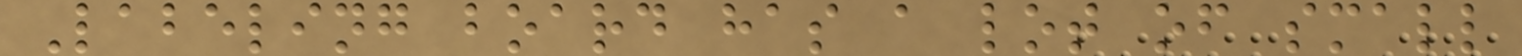Labeling board has a lot of small
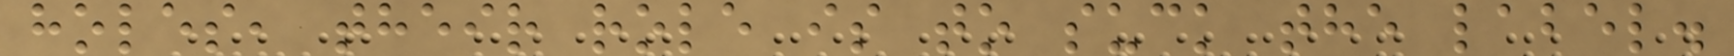holes, their role is to suck the label.
